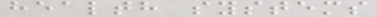health systems
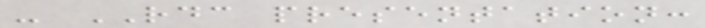- RDC presentation:
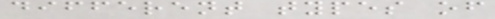different types of
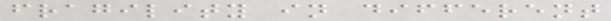fragility in different
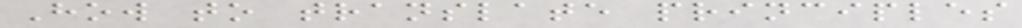How to translate principles
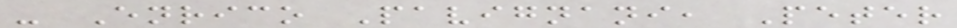- Enrico Pavignani, Peter
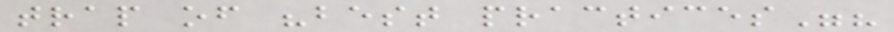trap of "best practices"?
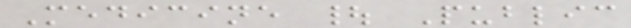Medicine | Public
